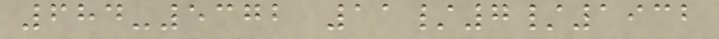684-5372 11/7/1932
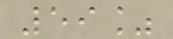59%
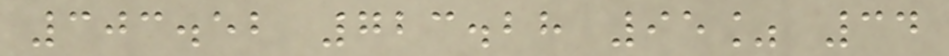303.52 723.28 95% 34
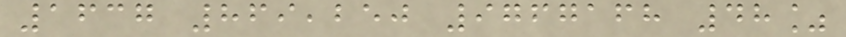1637 869,250 9767168 48%
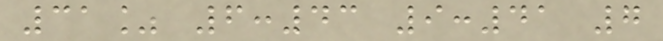31% 6:43 9:41 7
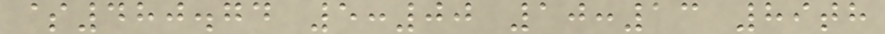$480.74 5:00 10:13 89th
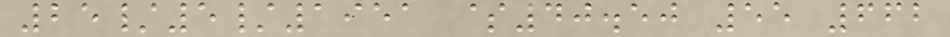25/5/1951 $40.50 55 662
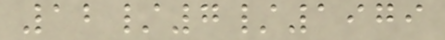12/7/1979
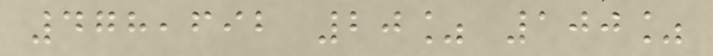478,692 20% 100%
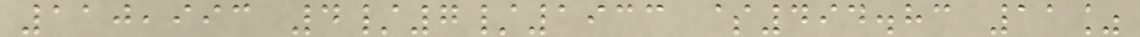110,993 4/7/1933 $494.83 11%
